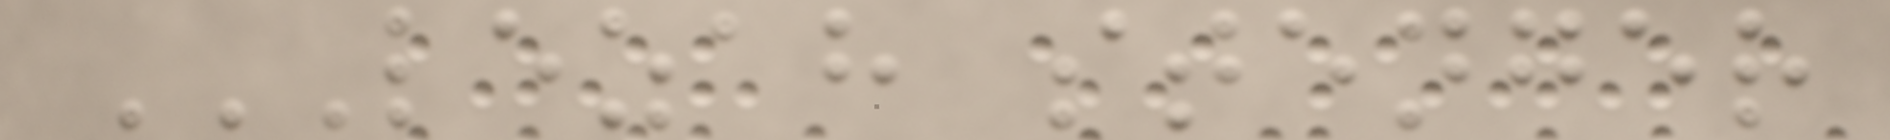LEZAH STENGER
